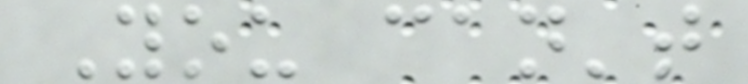You can't
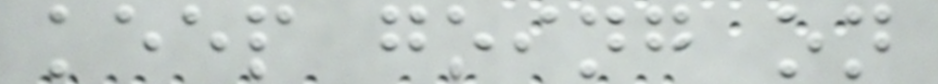keep going on
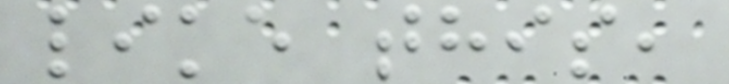like this,
